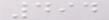494
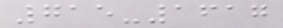715-1617
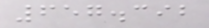657.392
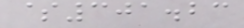$301.23
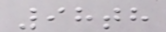98th
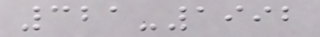321-1992
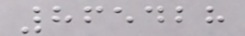865428
